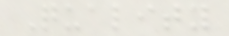Quality
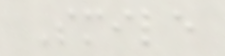Smile
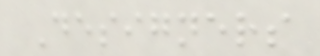Designers
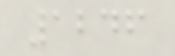1246
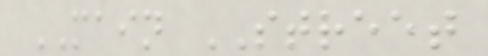MAIN STREET
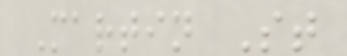Martin St
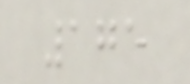175
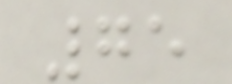75
